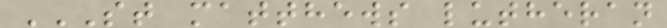ST MATTHEWS LUTHERAN
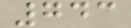743
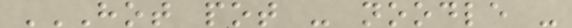HOT POT - NOODLE -
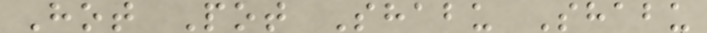Hot Pot Shabu Shabu
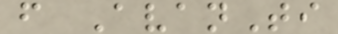f AvanTi
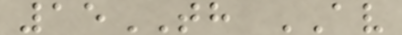15TH AV
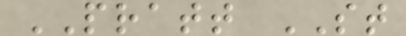PRATT ST
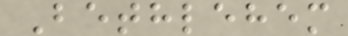Bethlehem
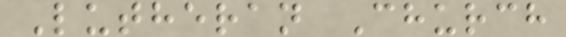Lutheran Church
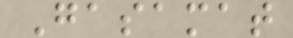Gasamat
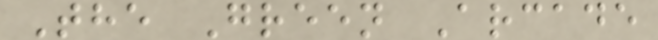The Green Arcade
